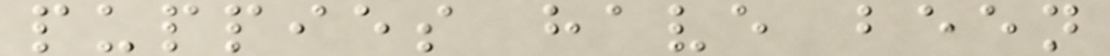puppies have been
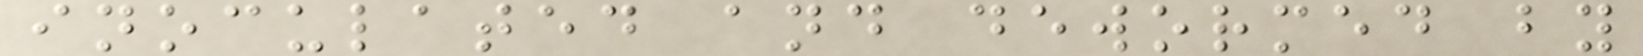inoculated and dewormed by
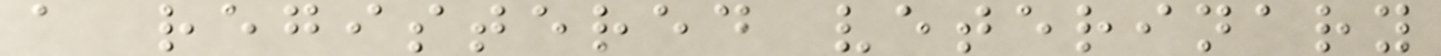a registered veterinary
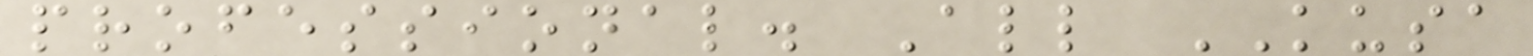professional. All KUSA
